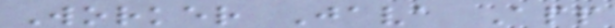Worker Java App
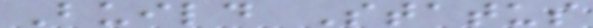Build Status
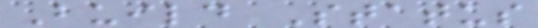Build Status
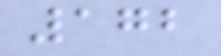172
